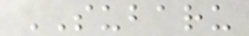SUBARU
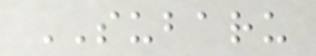SUBARU
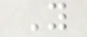Y
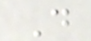D
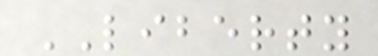LIBERTY
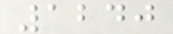1240
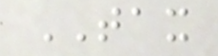TAX
